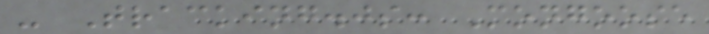- Tracking.js: Mongoose
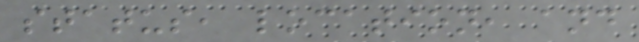status, location, and
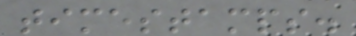timestamps.
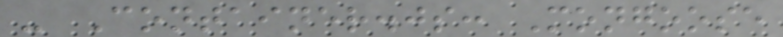- Container.js: Mongoose
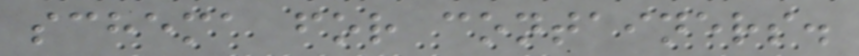schema for containers.
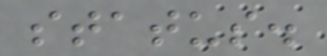status.
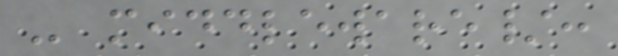- middleware/:
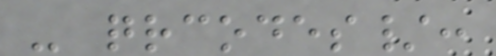- qrcodes/:
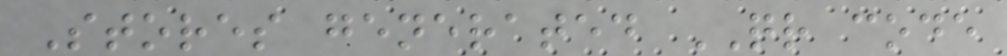Stores generated QR code
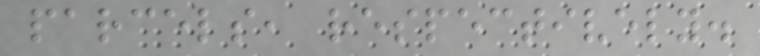parcels, respectively.
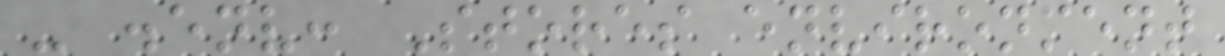- .env: Stores environment
